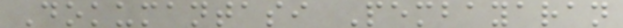Dokumantasi Pembayaran
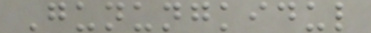Gunungkidul
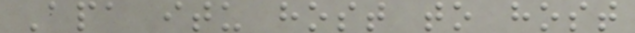Apa itu host to host
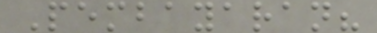Pembayaran?
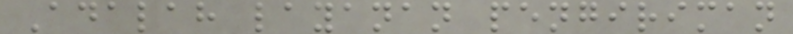Adalah layanan pengiriman
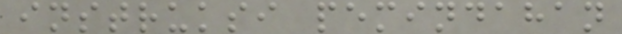instruksi pemindahan
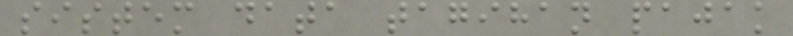sistem data tagihan pajak
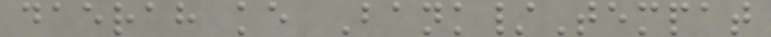daerah ke Bank/Tempat
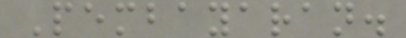Pembayaran.
